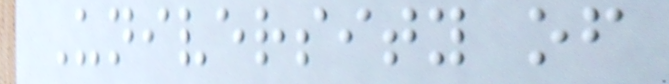University of
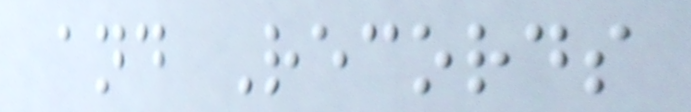and Records
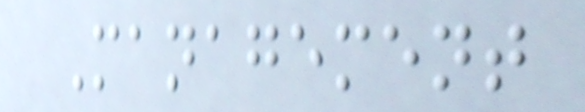Management
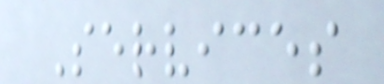Services
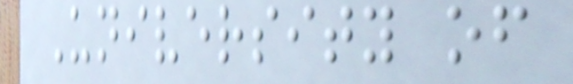University of
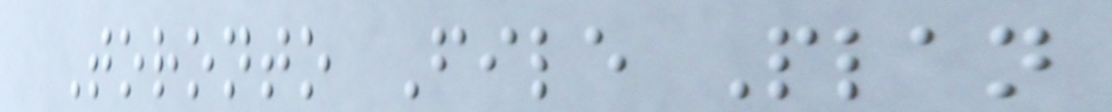Toronto File Plan
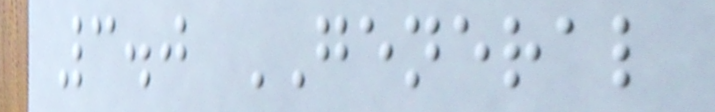3.0 GENERAL
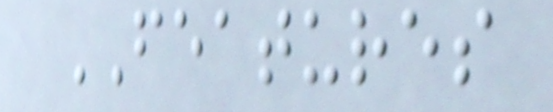FEATURES
